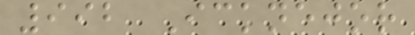992 Icknejor
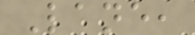Lane,
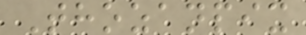Thozanpix
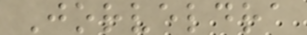Jorveldra
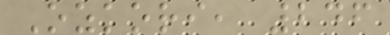Ozkori, 246
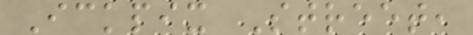Ickpix Street,
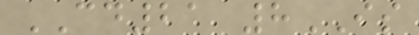CD21 8IS
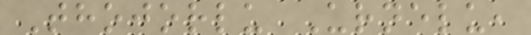Thojorlu Urnelu,
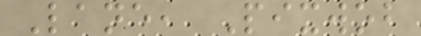Lane, Pixwob
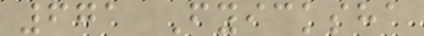671 Fyicksha
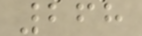268
